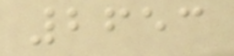2653
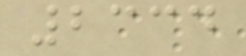2334
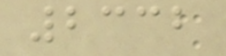2332
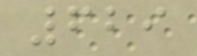629
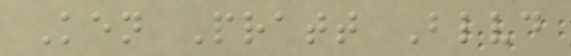Ken Pratt Blvd
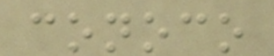conoco
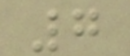7
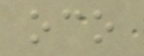oco
